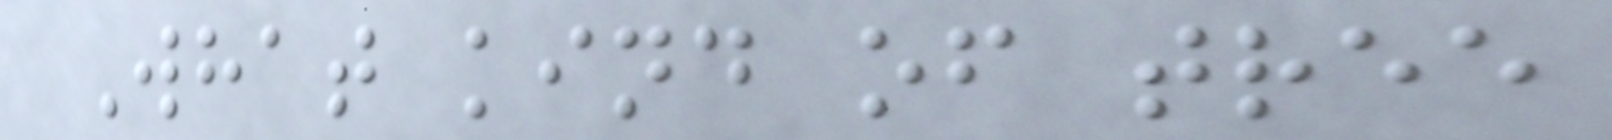What kind of tree
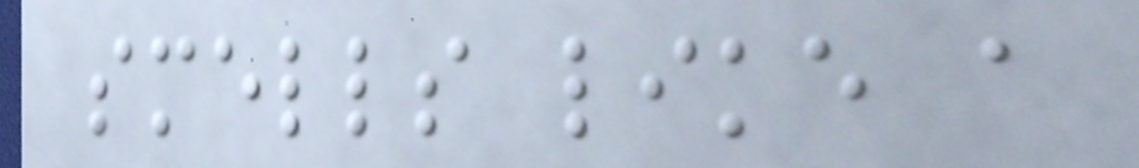smells like a
